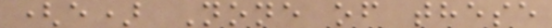(e) None of these
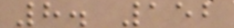8. 152
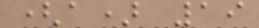(a) 19
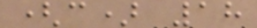(c) 18
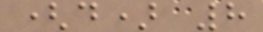(d) 8
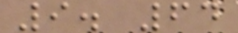9. 64
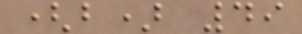(b) 49
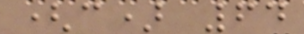(c) 64
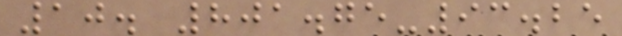10. 801.75-93.25
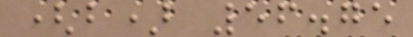(b) 56.75
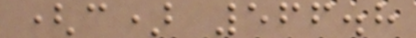(c) 566.8
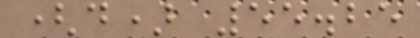(d) 55.25
